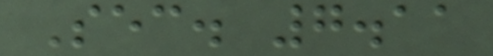Sec. 7.11
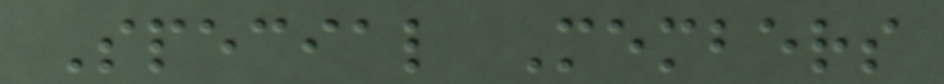Special Members
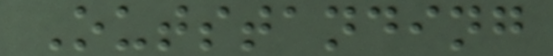Outstanding
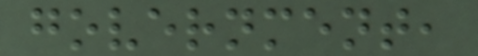government,
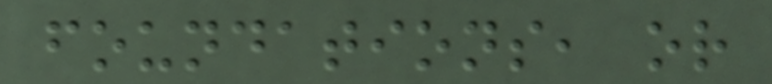foundations, or
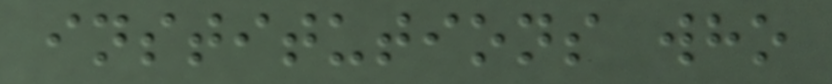institutions who
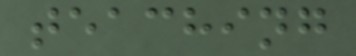teaching
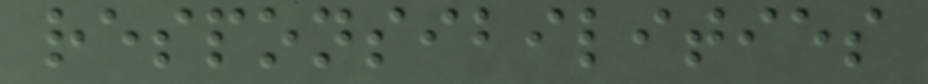responsibilities
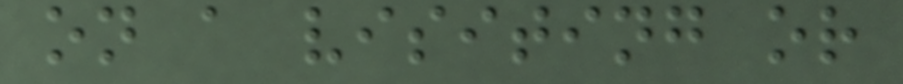on a visiting or
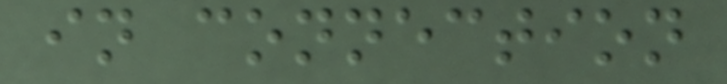in connection
